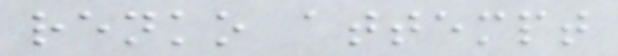renko attempt
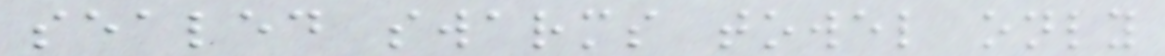sealed swarms towel only
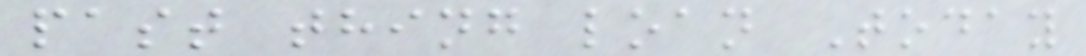past thing loan Today
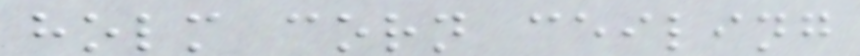holm corn ceiling
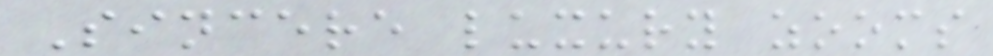Sincere luxury zooms
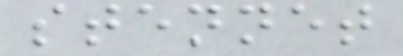stennet
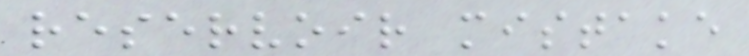reservoir mistake
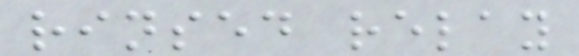rinsed relay
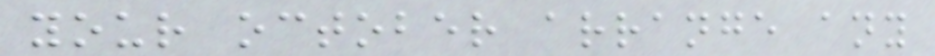your october arrange any
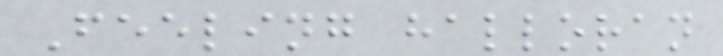Feeling halloran
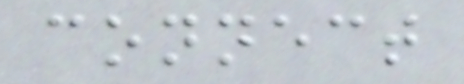connect
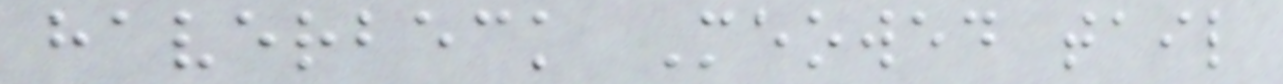haverbeck Meowed tail
